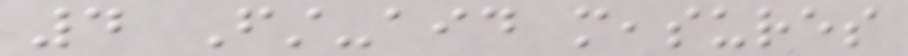4 First-aid measures
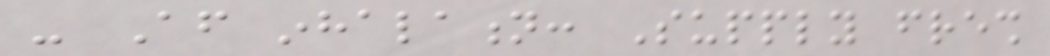- After inhalation: Supply fresh
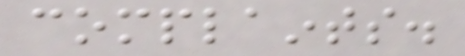complaints.
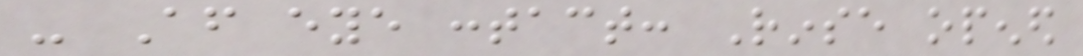- After eye contact: Rinse opened
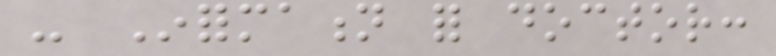- Information for doctor:
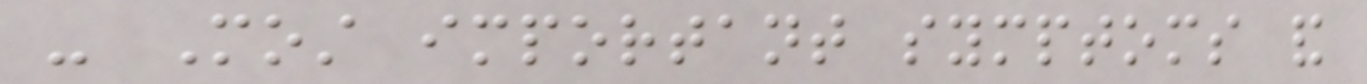- Most important symptoms and
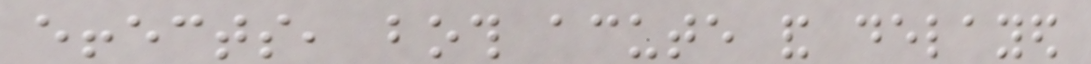effects, both acute and delayed
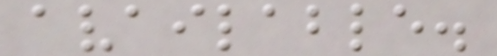available.
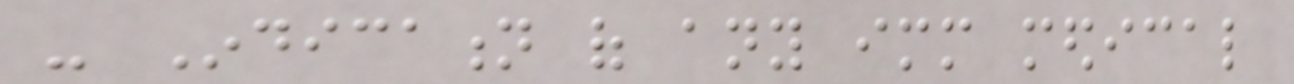- Indication of any immediate medical
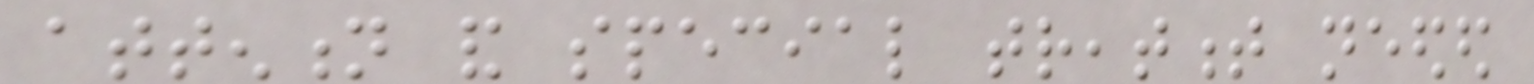attention and special treatment needed
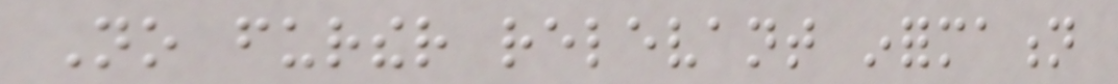No further relevant information
